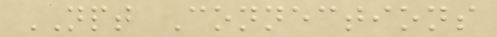NPT Connections
